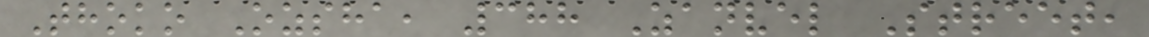Thoko Ozsha, 388 Zanvel Street,
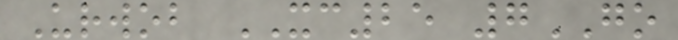Urwob XC25 7GO
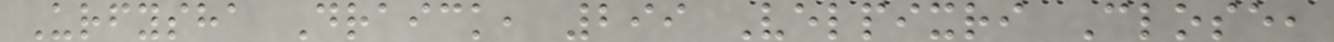Urfysha Draick, 299 Velpixri Close,
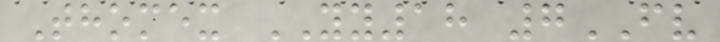Thomex YY18 7FV
